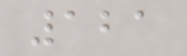121
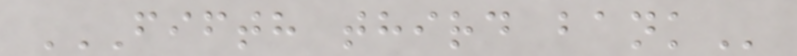FIFTH THIRD BANK
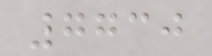7730
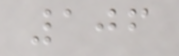106
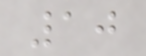10
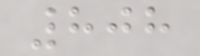808
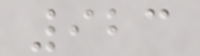923
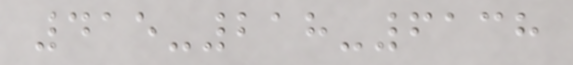415-218-6138
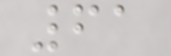61
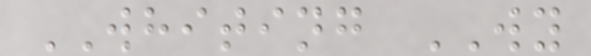WHITING WY
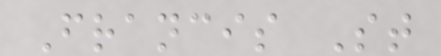Francis St
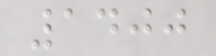1400
